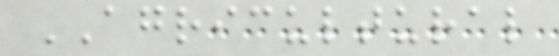AGRICULTURAL
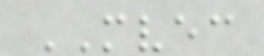MVEC
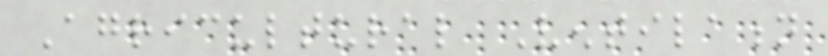Agricultural Ventilation
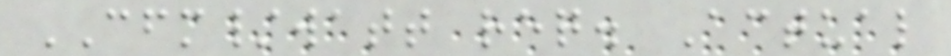CFM/watt req. Actual
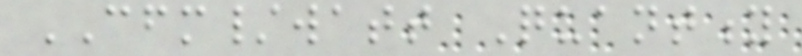CFM/watt Quantity
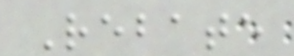Rebate
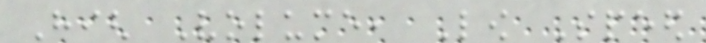High Volume, Low Speed
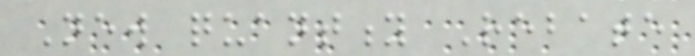New quantity Rebate
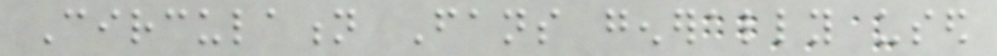Circulation Fans generally used
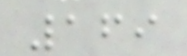169
